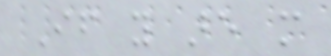If you are more
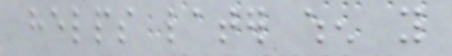helps later when you
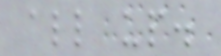all up.
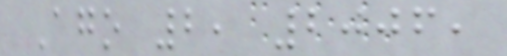Ago 2, 2006,
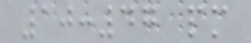10:47 pm
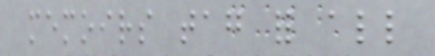memoirs tag for all
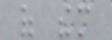of them
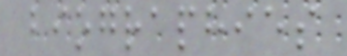biographies
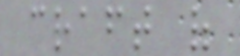craft of
